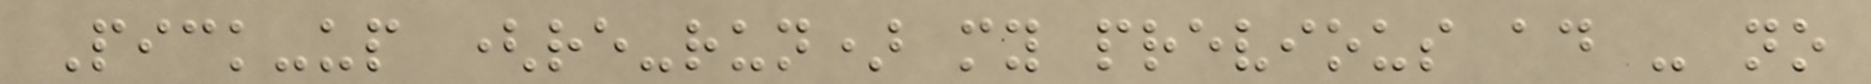Pick-up (re-run) my previous ad - no
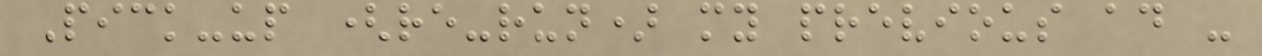Pick-up (re-run) my previous ad -
